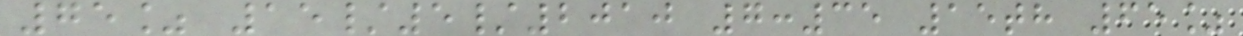75% 15/5/2010 7:35 15th 65%
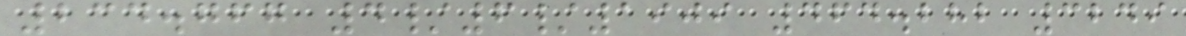234.767 4/6/1909 464.282 3249
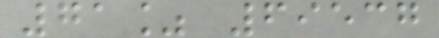71% 69537
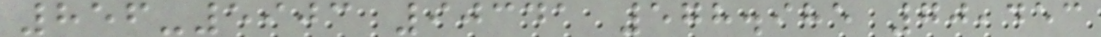856-5903 90341 578.985 70,453
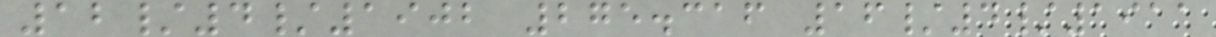12/4/1902 275.316 16/4/1911
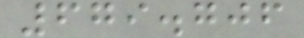679.706
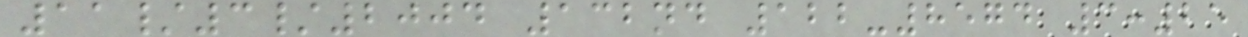11/3/2004 132nd 122-8574 3:25
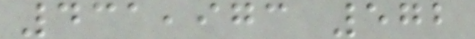431,973 572
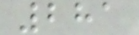281
